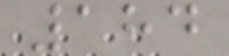184
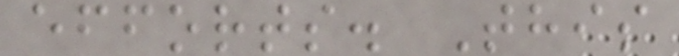efforts. This
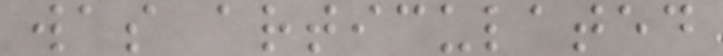was articulated
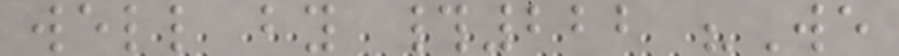well by #222 "We
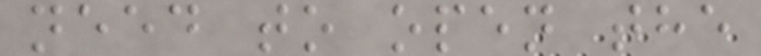need to open the
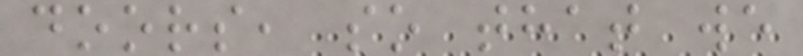doors, so that we
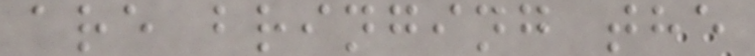are bringing the
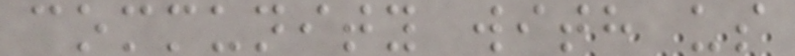community with us
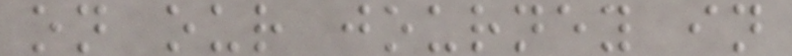on our journey in
